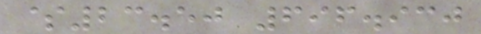$23.50 696.930
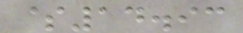$14.93
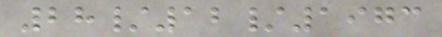28/12/1973
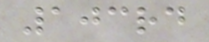103rd
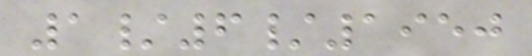1/6/1950
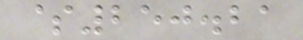$250.21
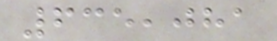635,081
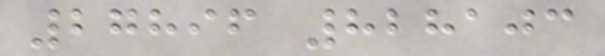27896 828103
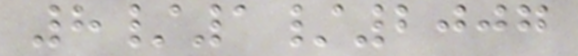8/1/2007
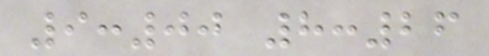9:00 8:26
